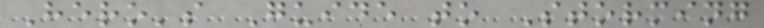Hero's Guide to Storming
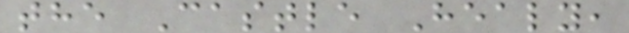the Castle Healy,
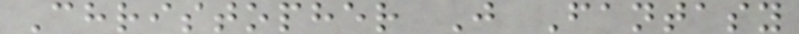Christopher J Fantasy
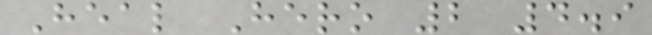Heal Hero 2 4.9
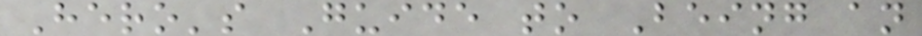Hero's Guide to Being an
